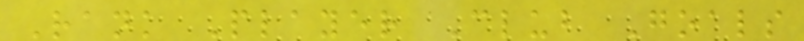Rank Player Club Goals
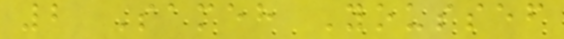2 Sameh Youssef
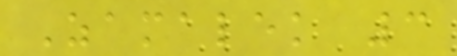Zamalek 3
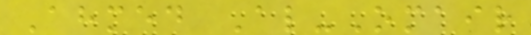Ahmed Al-Omair
